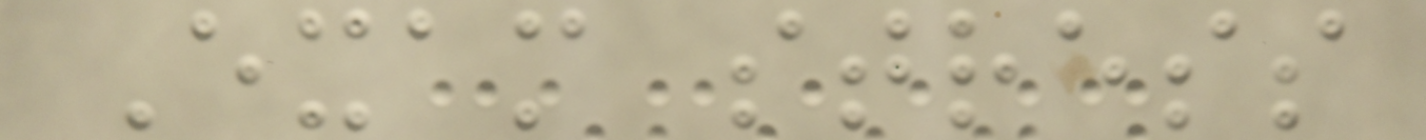Exam stress
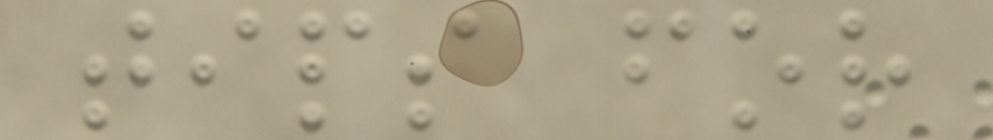tips for
